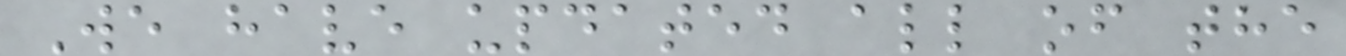We have updated all of the
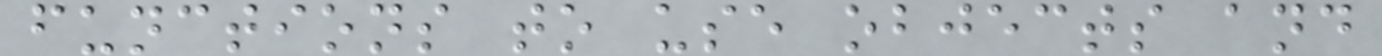functions to use objects and
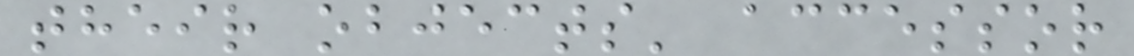their objects' accessor
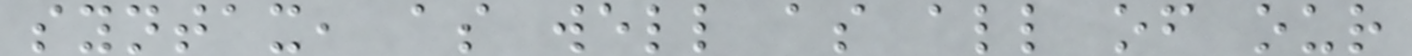syntax, as well as all of our
